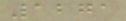1271
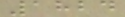1824
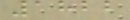1822
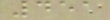451
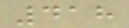418
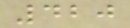420
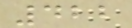422
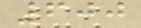600
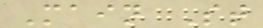Main St
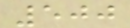500
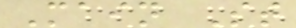Main St
